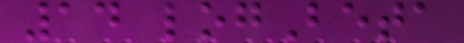14 logBeta
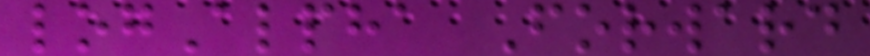logAlpha Forward
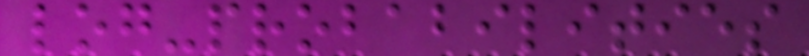log-probabilities
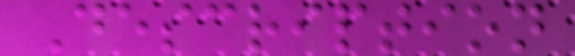Description
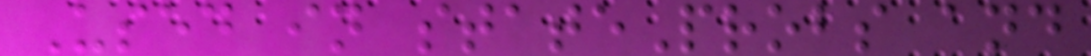Used in stateProbs and
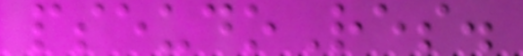pseudoRes.
